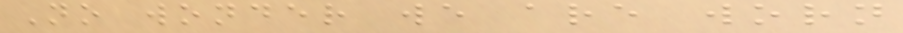No wonder we are worn
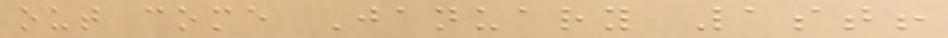out come January 1st!
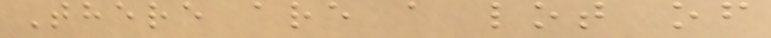There are a lot of
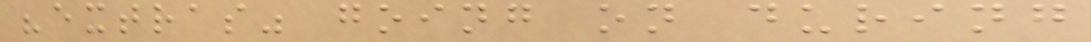"extras" going on during
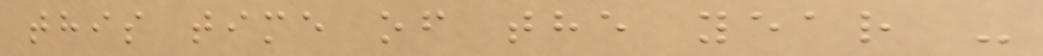this time of the year -
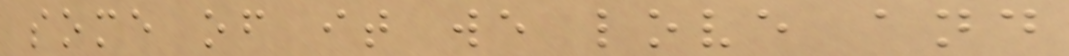some of it we love and
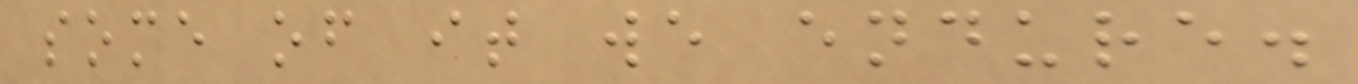some of it we endure.
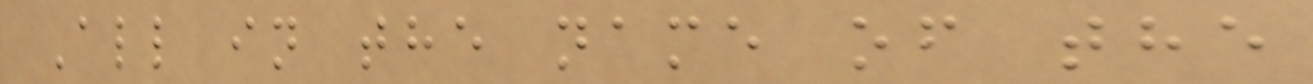All in the name of the
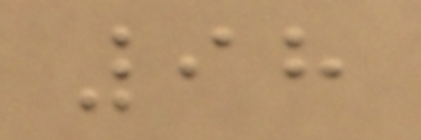98
